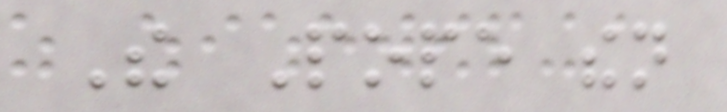The Pope then
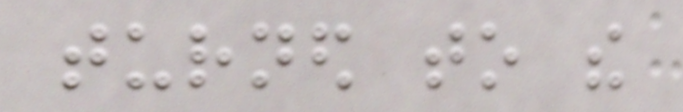turned to the
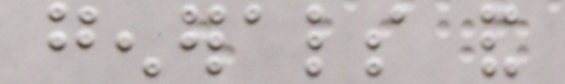generals and
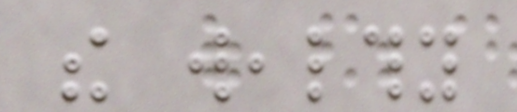the wealthy
